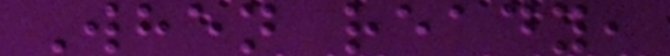When ready,
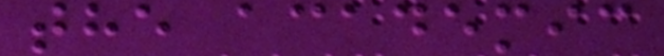the academic
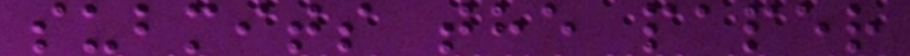submits the paper
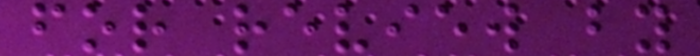for review by
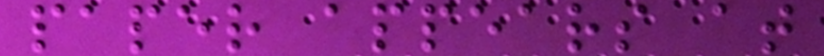paper appears at
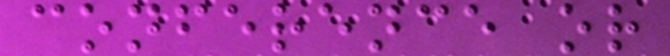conference or
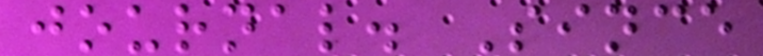journal. Since
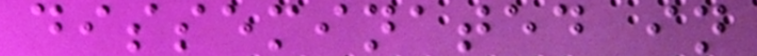disseminated in
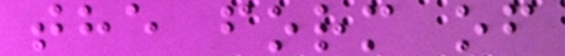the form of
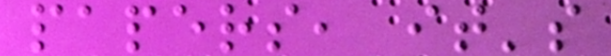papers, it's
